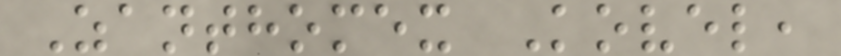Zanthomex Kovel,
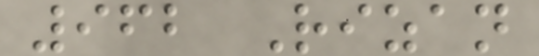962 Rizan
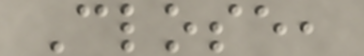Close,
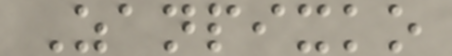Zanpixko
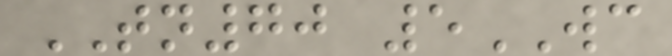TN70 5WC
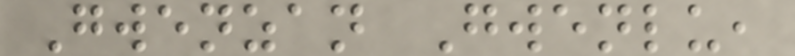Gwenzan Gwenlu,
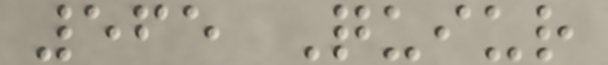565 Quiur
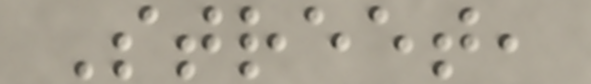Street,
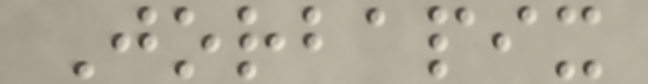Jorbapix
